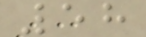58
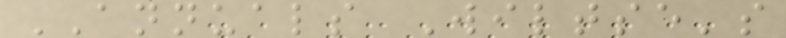ANNUALS Wiltse's
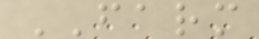FARM
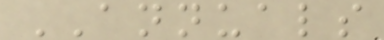ANNUALS
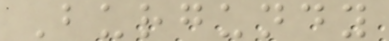Burgundy
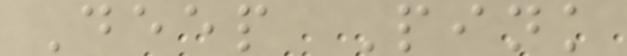Deep Pink
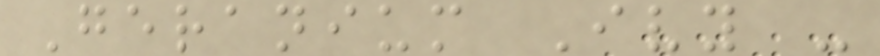Geranium Ivy -
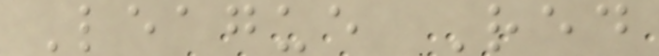League Red
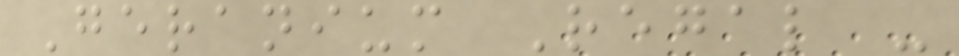Geranium Regal -
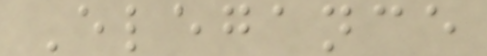Elegance
